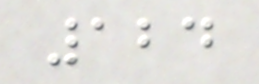124
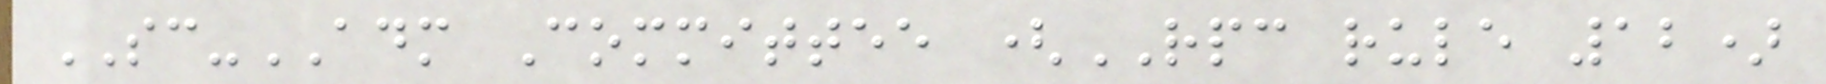SC-ADM Committee (RPC rule 12)
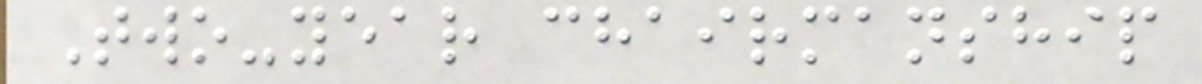Two-year chairmanship
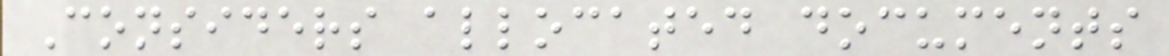Considers allocated documents
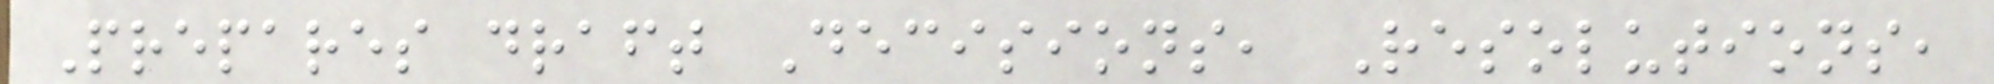Prepares draft Decisions, Resolutions,
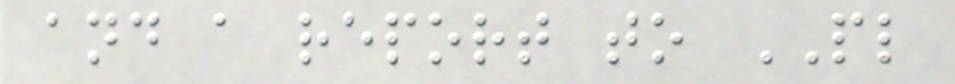and a report to PL
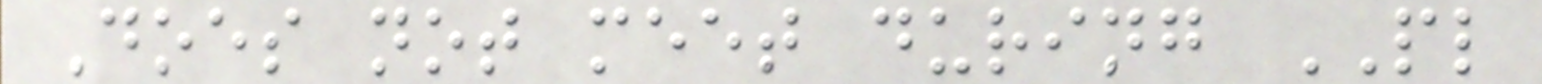Does not meet during PL
